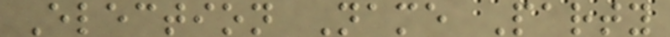Election Name Party
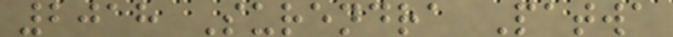2018 Surendra Patwa
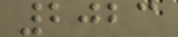2023
